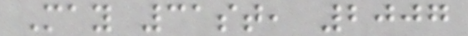May 31st, 2007
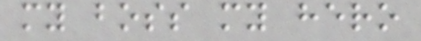my boss my hero
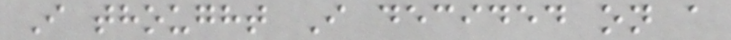I thought I decided on a
